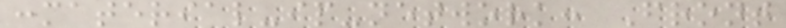:material-ip-network: Front
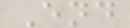End
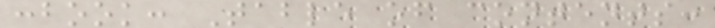:book: Table of contents:
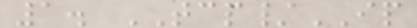1. TCP/IP
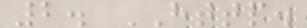2. HTTP.
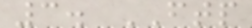3. FTP
